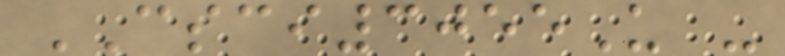CSCI3055U -
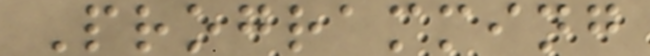Programming
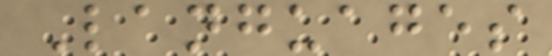Languages
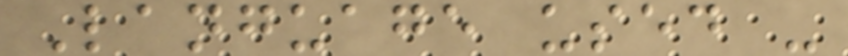Language used -
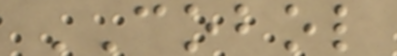COBOL
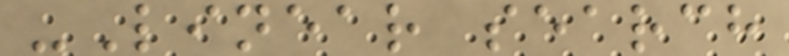-Linear search
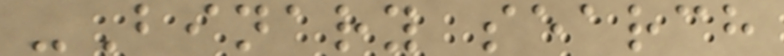-Binary search
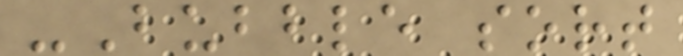-Bubble sort
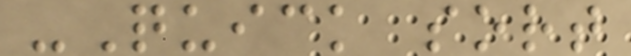-Quick sort
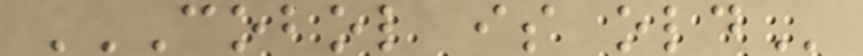COBOL IS OLD
